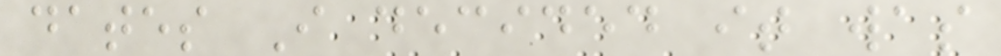dates I decided it was
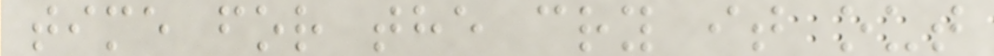time for the cry it out
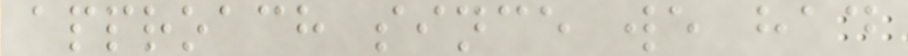approach since we had
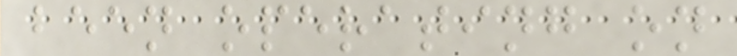been operating on
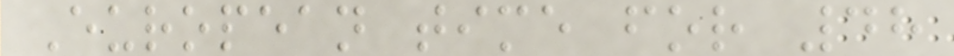European time for 48
